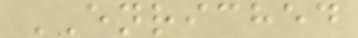ENRICHED
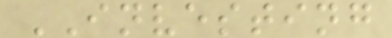INVESTING
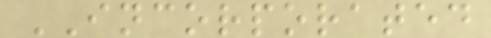INCORPORATED
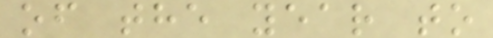of the year to
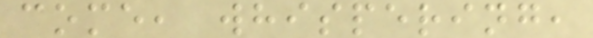come, whispering,
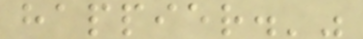happier.'"
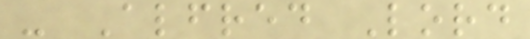- Alfred Lord
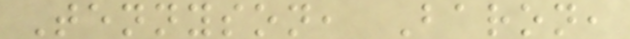Tennyson, Baron,
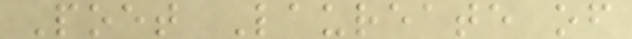Poet Laureate of
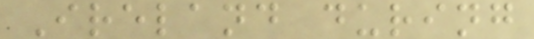Ireland during
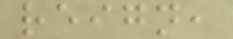reign,
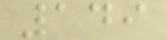149
